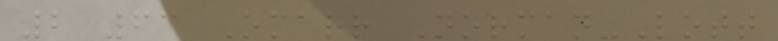2 63 Omarr Norman-Lott
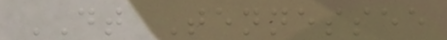DT Tennessee
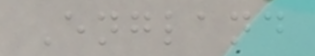England
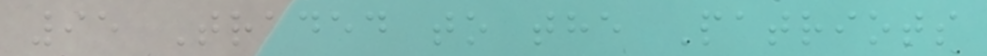95 Traded to the Patriots
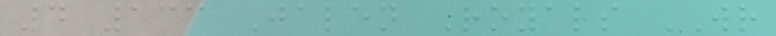4 133 Jalen Royals WR
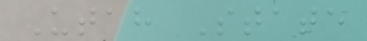Utah State
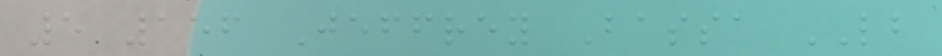5 156 Jeffrey Bassa LB
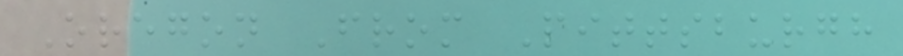Oregon From Pittsburgh
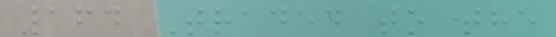164 Traded to the
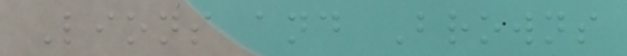Lions and Browns
